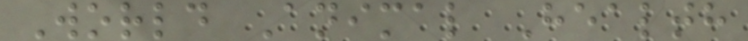World Animal Health
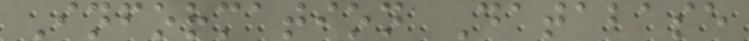Information Database
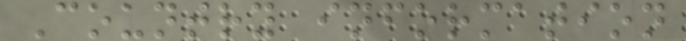Country information
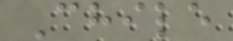Chile
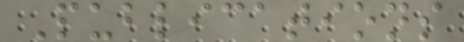Publications
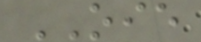OIE
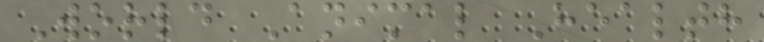World Animal Health
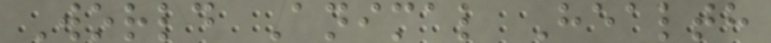World Animal Health
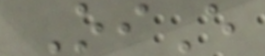OiE
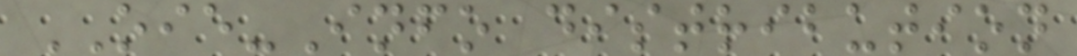OIE-Info distribution
